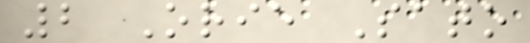2 Orie Sato
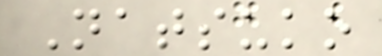Natsuko
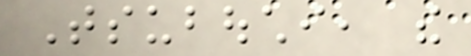Tsubouchi, the
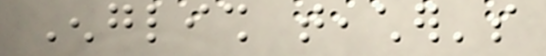English teacher's
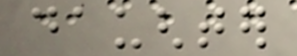daughter
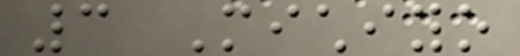3 Michiyo
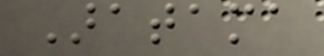Aratama
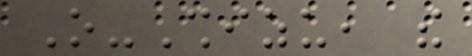O-Shizu, the
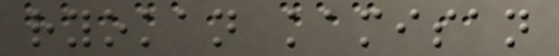ryokan kamisan
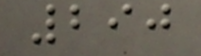290
